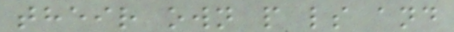their own p ls and
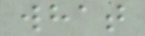what
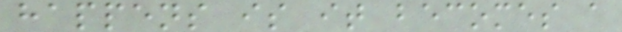happens is it becomes a
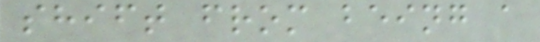shift from being a
